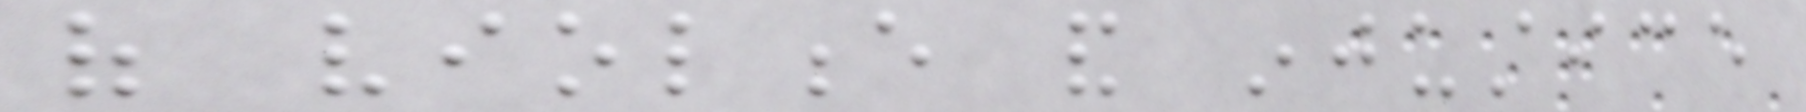of violence and injustice
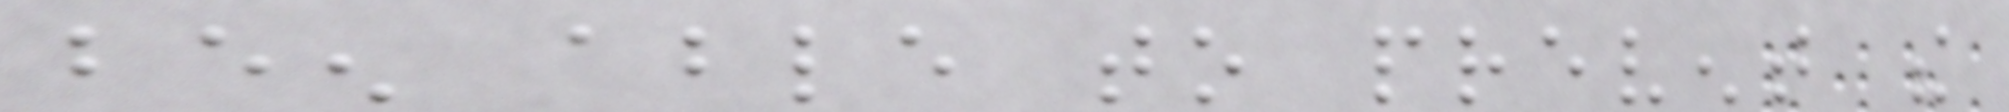been able to prevent the
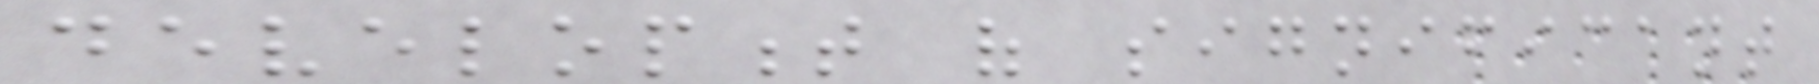development of significant
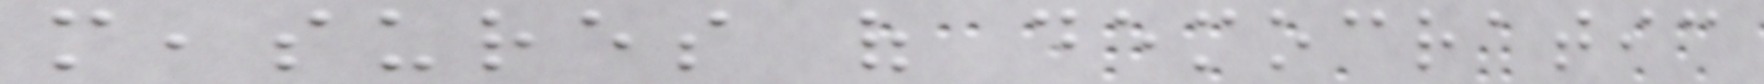measures of democratic
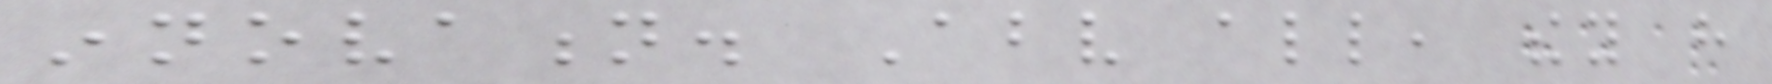innovation. Above all, they have
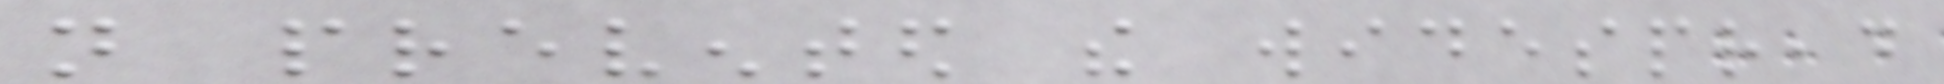not prevented the widespread
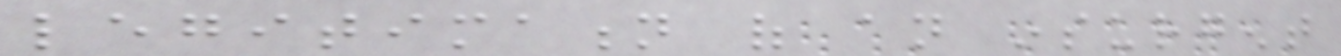legitimation of an insurgent
